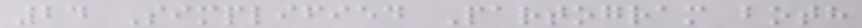24 Simplified Partogram both
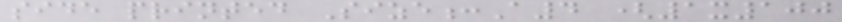side printed Size:A4 (1x100
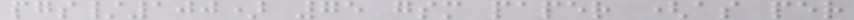pgs/100) 75 gsm paper (as per
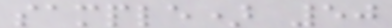sample) 50
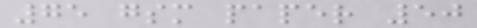75 gsm paper 50
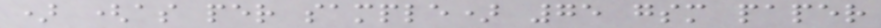) (as per sample) 75 gsm paper
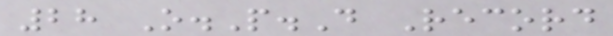28 O.P.D Record
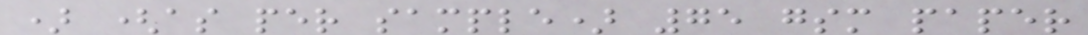) (as per sample) 75 gsm paper
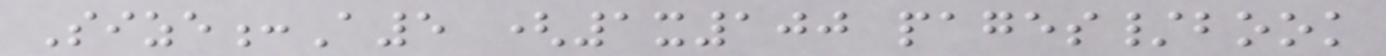Size:A5 (1x100 pages/book
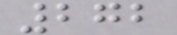272
